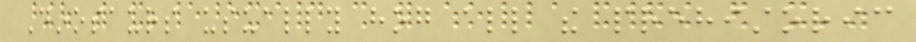Dinosaurs usually hog all the prehistoric
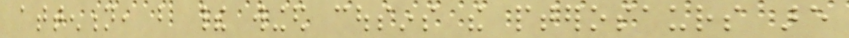attention, but their winged cousins the pterosaurs are
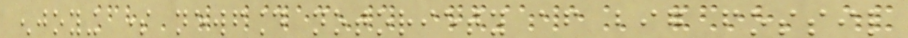enjoying some newfound notoriety after big fossil
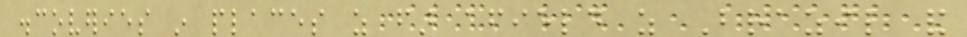discoveries in places as far afield as Brazil and
